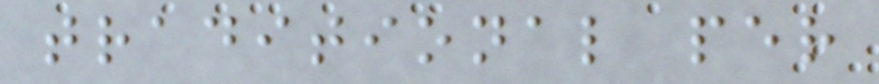traditional per
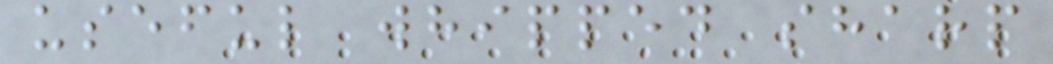useful whipped sharp
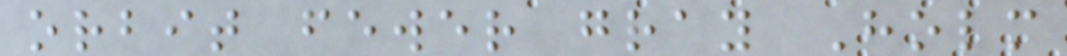orbit fewer gray Holm
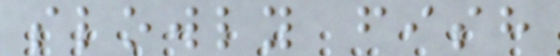slowly fish
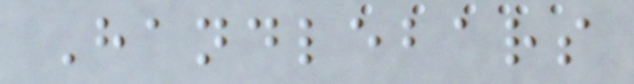Handlebars
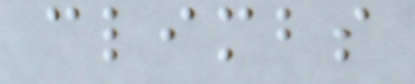climbs
